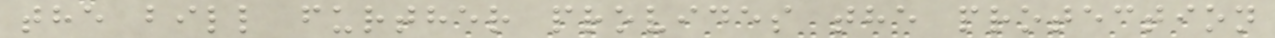the bill further provides the protection
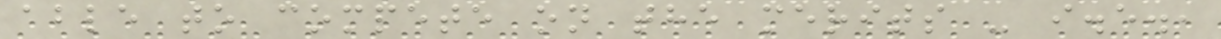able to compete on the merits - i.e.,
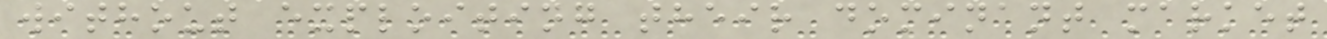without exploiting their dominant market
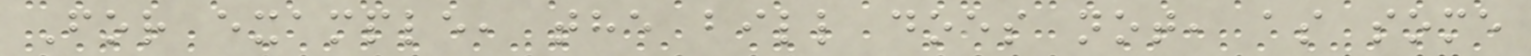For example, the bill does not, as some
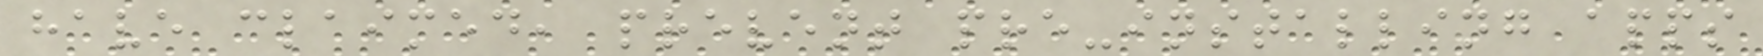have claimed, prevent pre-installing apps
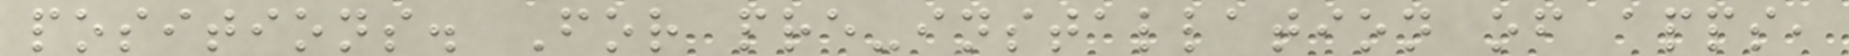positions. For pre-installation of apps,
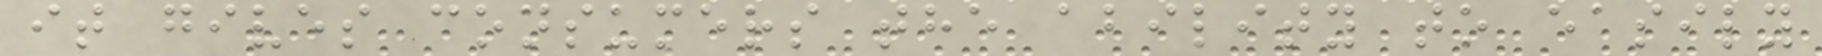it gives consumers the ability to easily
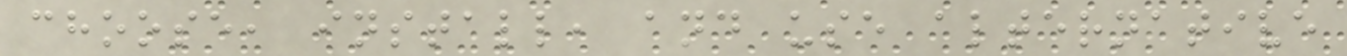choose, install, and use alternative
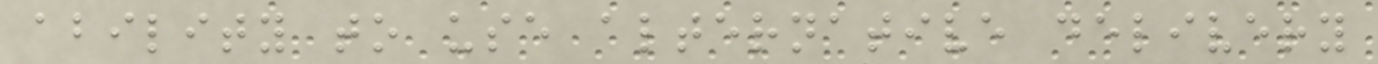ability to use alternative delivery
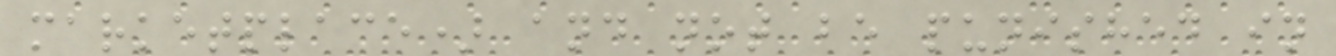marketplace) and not be punished in
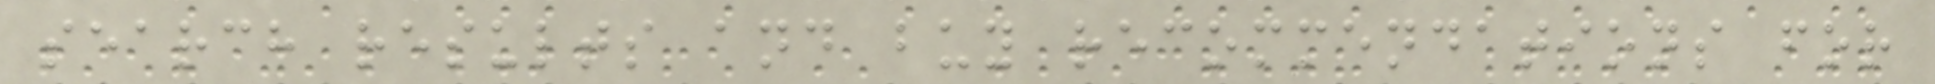search results and buy recommendations for
